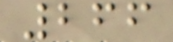266
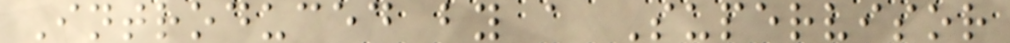Introduced by a Supervisor
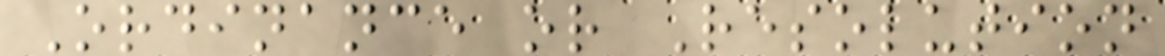Ordinance or Resolution
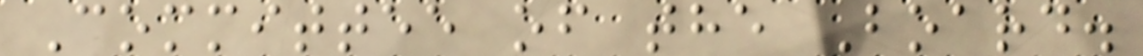Committee of the Board.
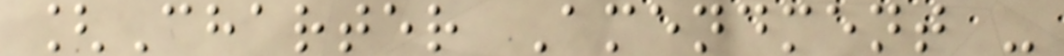[Charter Amendment -
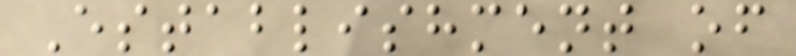Establishment of
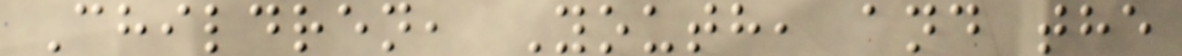Children, Youth, and the
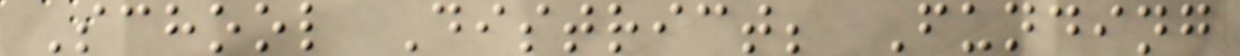School District; Funding
